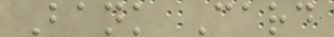Bank Card
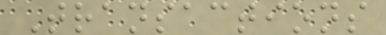Transactions
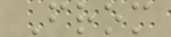From
